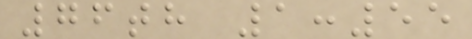76th 1:55
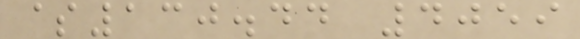$130.44 4059
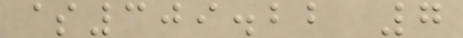$309.22 7
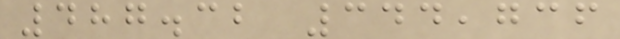487.32 344,736
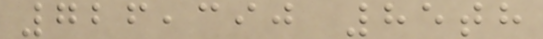726,390 85th
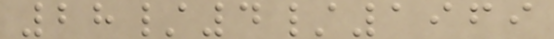28/4/1969
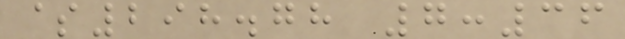$298.78 7:36
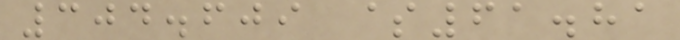304.609 $61.81
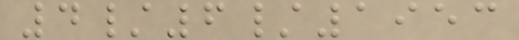4/6/1953
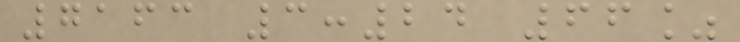7163 3:24 66%
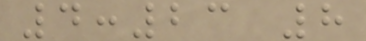4:23 8
